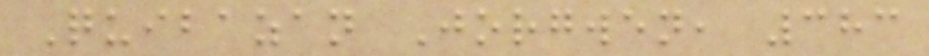Quibazan Jorgwen, 383
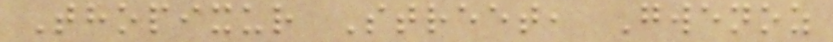Thopixur Street, Gwenoz
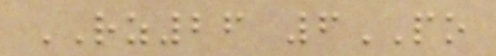RZ26 6PO
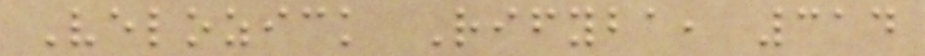Velozick Rifyba, 314
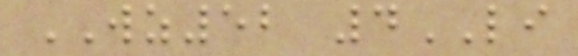WZ52 4LI
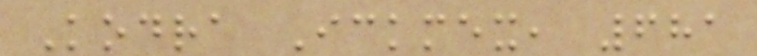Kodra Ickmex, 681
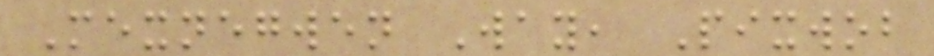Mexnegwen Way, Pixwob
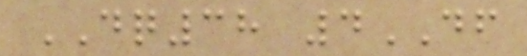DQ38 4DF
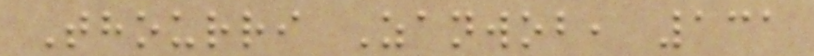Thourri Zanwob, 131
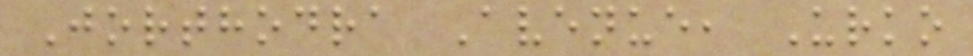Jorthodra Avenue, Urko
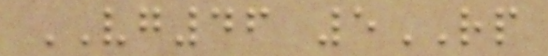VG46 5RP
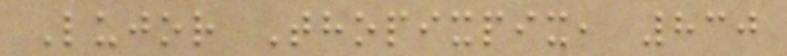Lujor Thopixpix, 830
